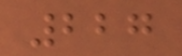227
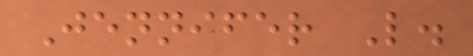Jennifer L.
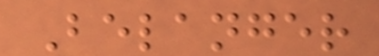Belanger
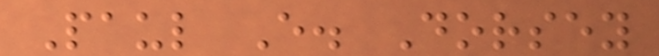Paul E. Dorsey
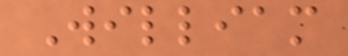William
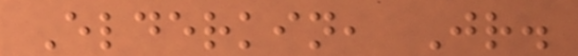Elderkin, Jr.
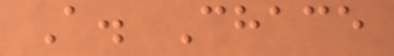A. Chace
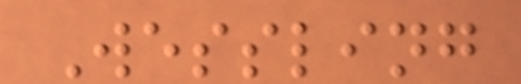Wessling
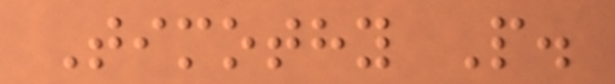Timothy P.
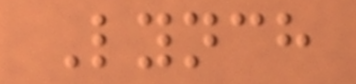Lynch
